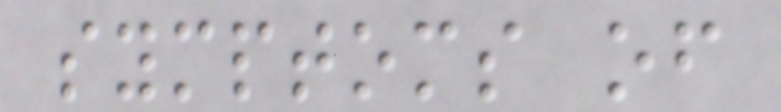symptoms of
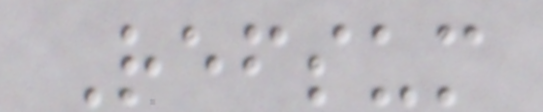Refsum
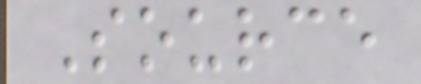Source
